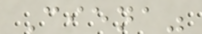Ciena"
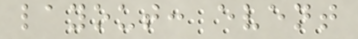layout: event
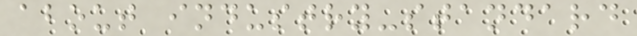about industry-standard
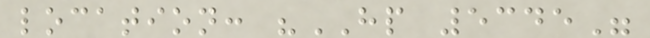location: "HP 5345"
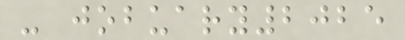- jobuary2025
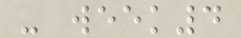- week4
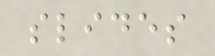slides
